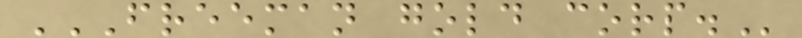FREEMAN GOLD CORP.
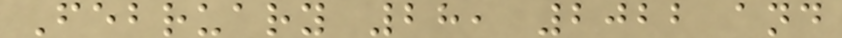February 28, 2022 and
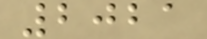2021
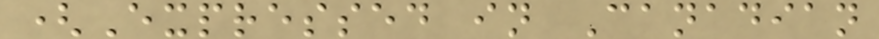(Expressed in Canadian
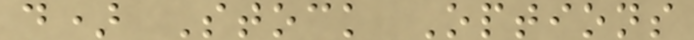d) Stock Options
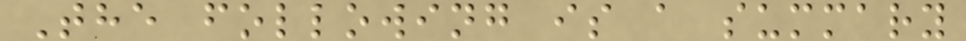The following is a summary
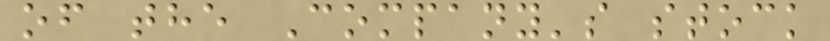of the Company's stock
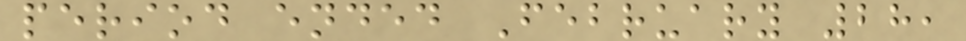period ended February 28,
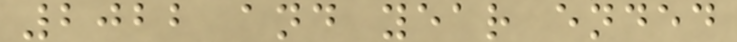2022 and year ended
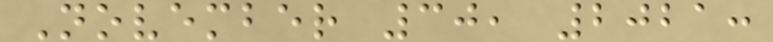November 30, 2021:
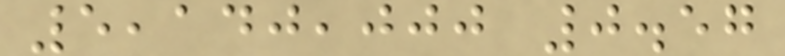5,140,000 0.57
